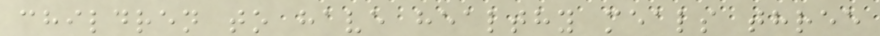children to have healthy meals three
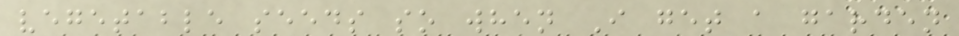vegetable seeds so when I get a garden
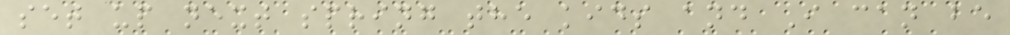set up next spring the kids and I can be
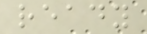ready
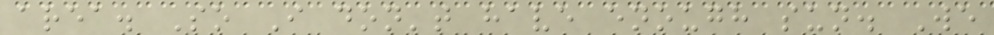area. So I don't have enough sun. We
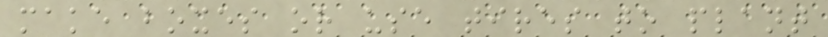make boxes or use tires to plant
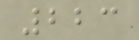223
